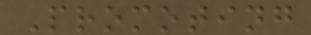Promoting
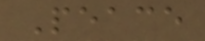Peace
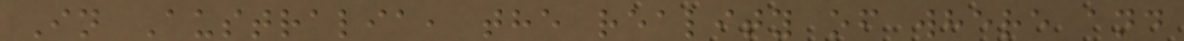In Australia, the reality of where and
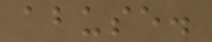abuse.
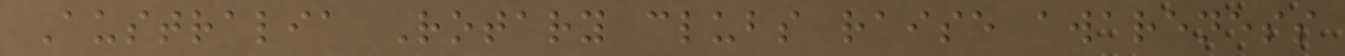Australia Rotary clubs raise awareness
